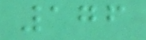176
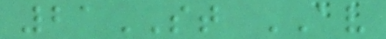21ST AV
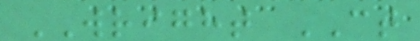WRIGHT CT
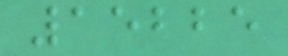15225
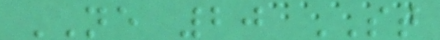NE 20 ST
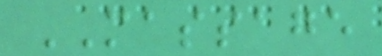MASSAGE
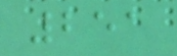251
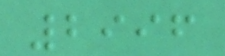2996
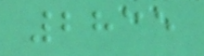2835
